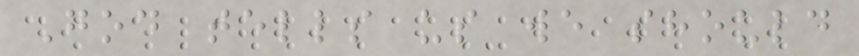God tells us we should
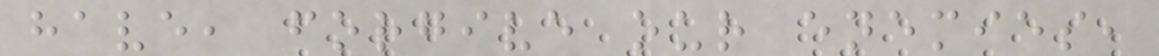have, forgive our enemies,
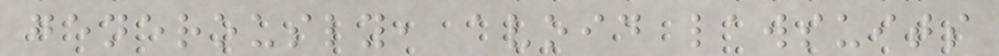generously, avoid lawsuits
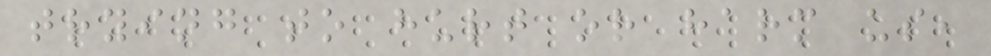trying to hurt or harm us,
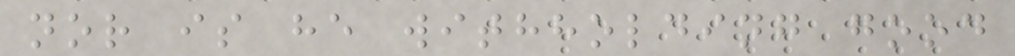nor is he withholding good
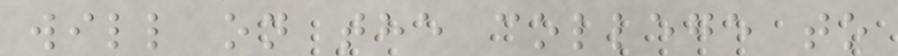will on the college to
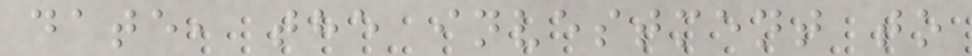date, the investment to
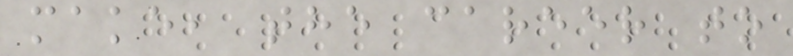make, the career to
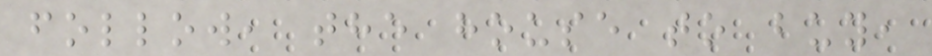follow, the house to buy,
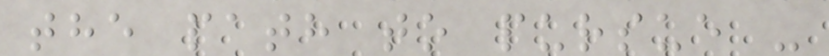the path to pursue -
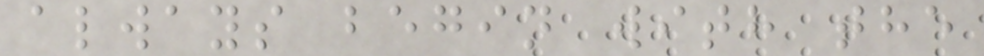always begin with the
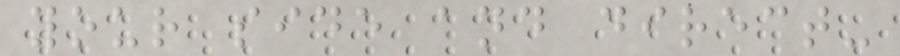your side and direct-
